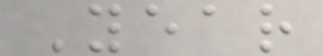Year
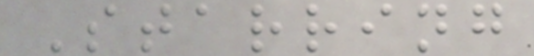Starring
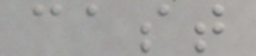cast
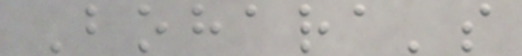Bohara's
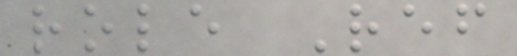role Ref
